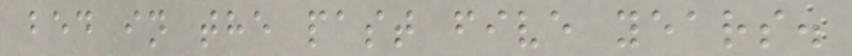bed in the past five years.
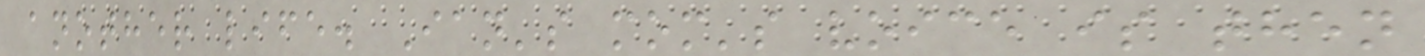another life. Ian's mom's voice is then
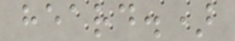heard.)
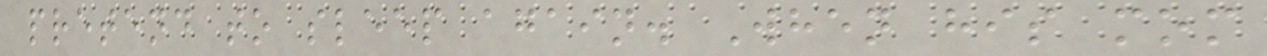pretend to sleep again. When his mom
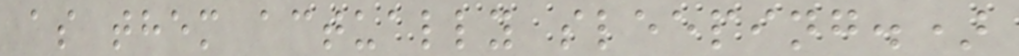as them actually sleeping.)
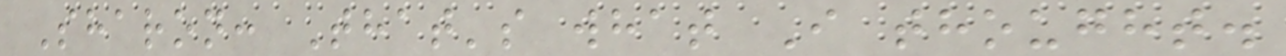Sharon: That's what I thought.
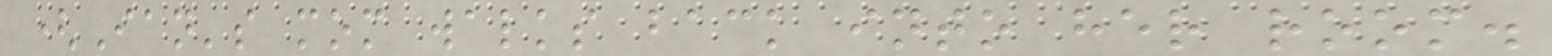(Ian's mom walks back into her room.
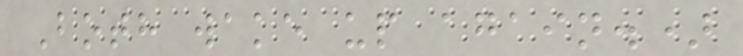Both wake up again.)
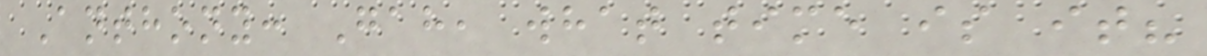Anthony: Gah, what time is it?
